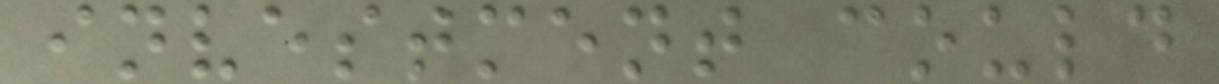investment could
